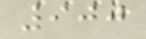900
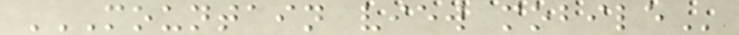MOUNTAIN VIEW MOBILE
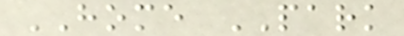HOME PARK
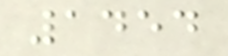1454
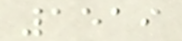1519
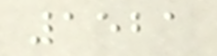1521
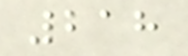218
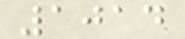1014
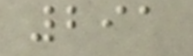291
